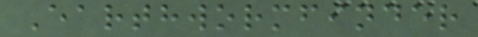Earthwormfinder
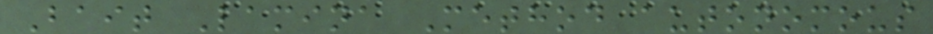Bait Lamina Method autonomous
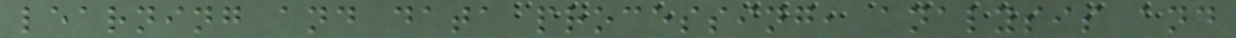learning and data processing, analysis and
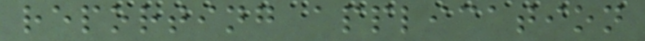reporting application
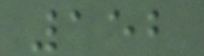152
